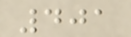401
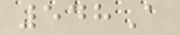548A
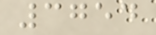3754
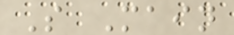S Main
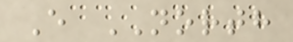E NORTH
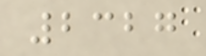2327
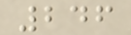246
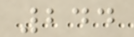244
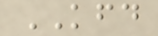KFD
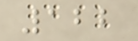122
